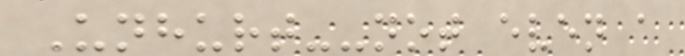Unhurt--not even a
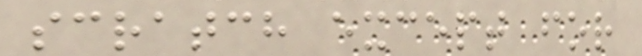scratch except for
